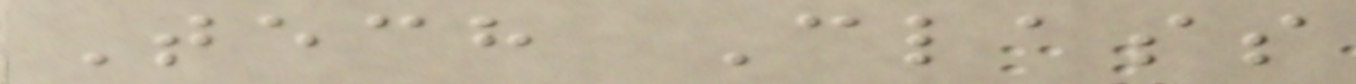Tech Class
